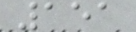151
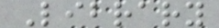Library
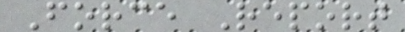Force Report
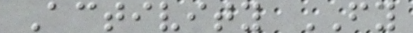Activity FY
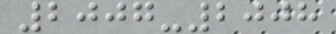2007-2008
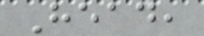Head,
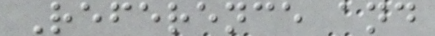Reference and
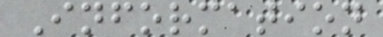Information
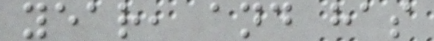year, and has
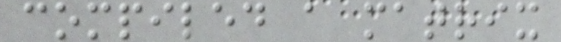compiled a matrix
